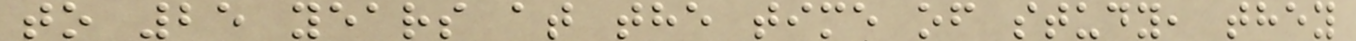to 25 years at the time of study, they
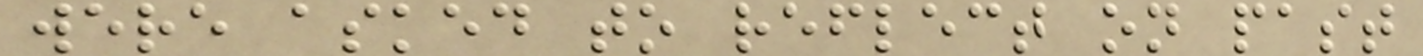were asked to reflect on past
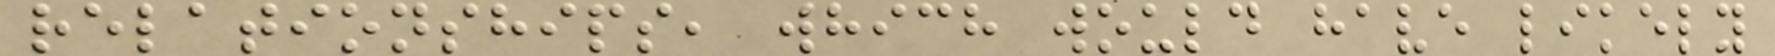relationships, which would have likely
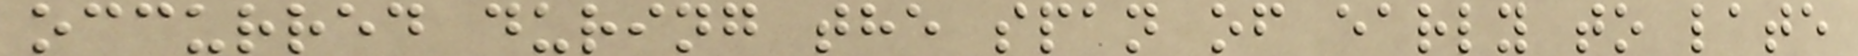occurred during the span of early to late
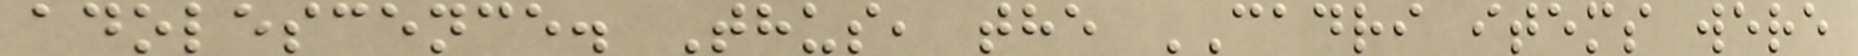adolescence. Thus, the CADRI items were
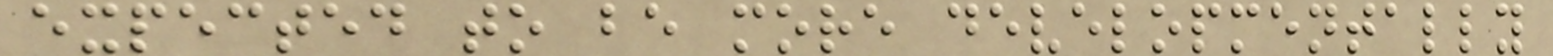expected to be more developmentally
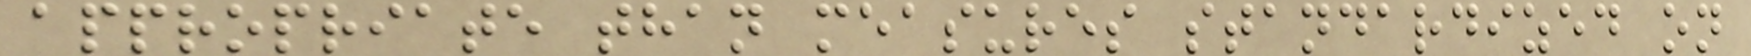appropriate than measures standardized on
